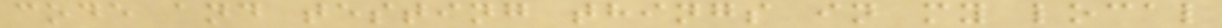code and testing things in my local
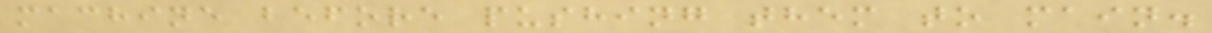machine before pushing them to main.
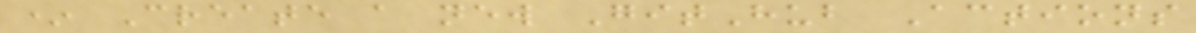* Create a new GitHub Actions
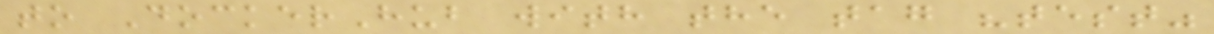to DockerHub with the tag "test"
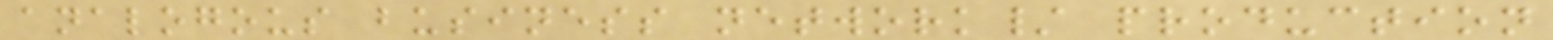analogous business network/ production
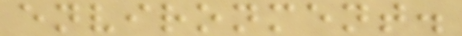environment.
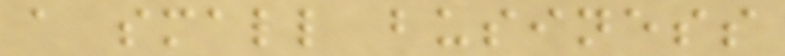a small business
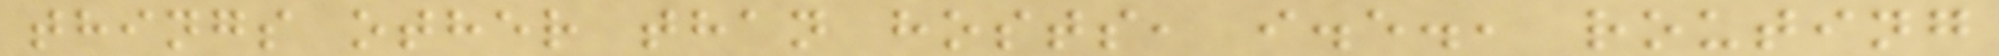things other than hosts, i.e., routing
